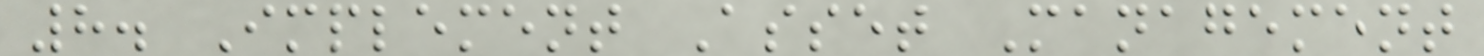8. Implement Asset Management
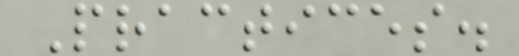Practices.
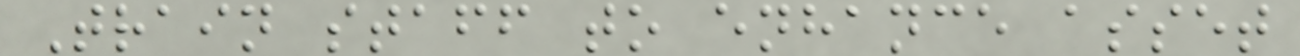Train staff to enhance asset
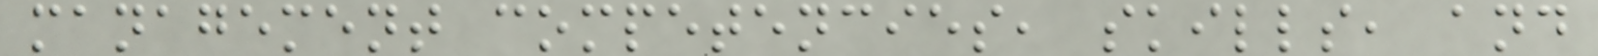management competencies, skills, and
